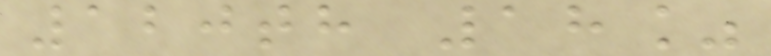120th 18%
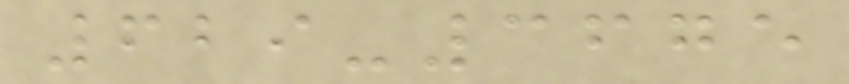629-3675
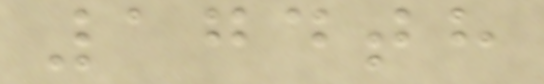174th
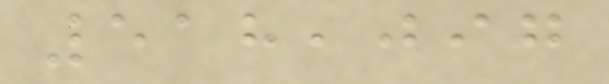518,097
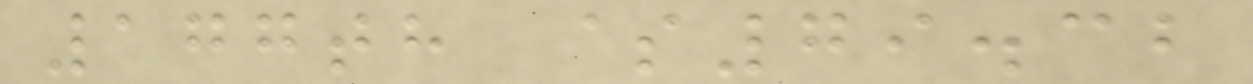177th $79.32
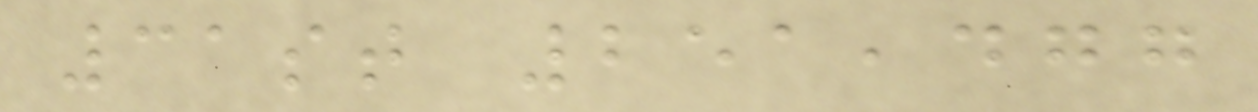31st 251,477
